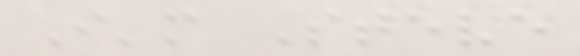I'm Steve
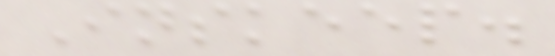Inskeep.
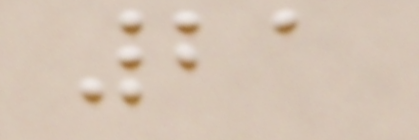21
